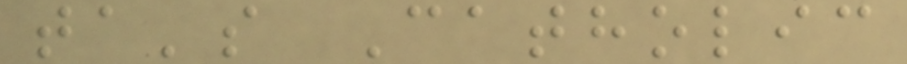ta's Catholic
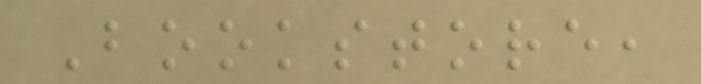Bookstore,
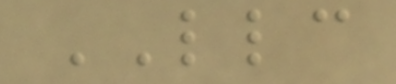LLC
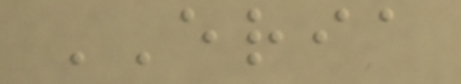ERIA
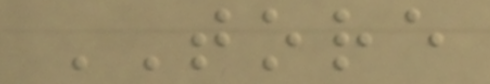TORE
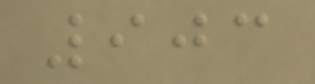903
